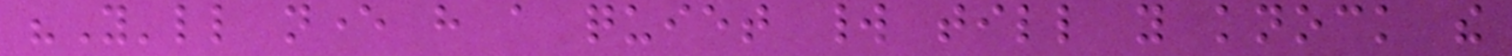"You'll never have a quiet world till you knock the
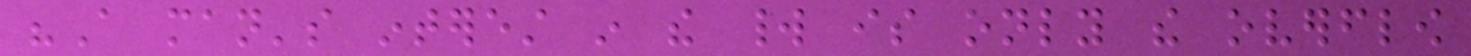"A man's interest in the world is only the overflow
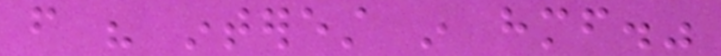from his interest in himself."
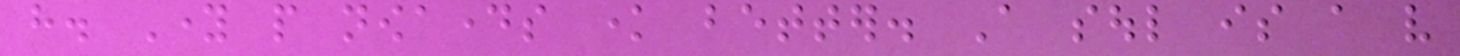have. Young people nowadays know better. A soul is a very
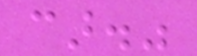car."
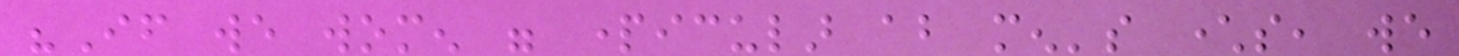"If we women were particular about men's characters, we
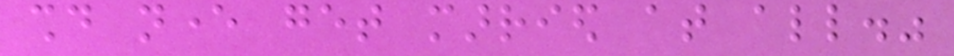should never get married at all."
